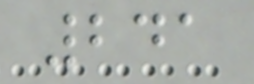241
